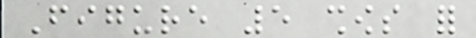Figure 5 shows for
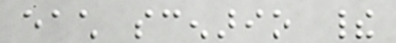each scenario their
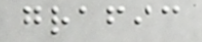grafic
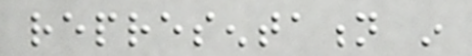representation in
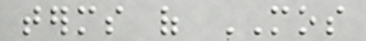terms of MOS
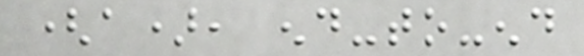(a), end-to-end
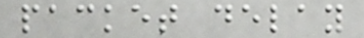packet delay
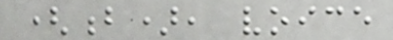(b), voice
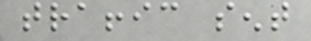traffic sent
